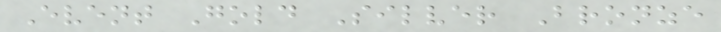Event Gold Silver Bronze
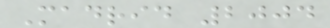Madrid 2004
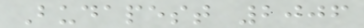Budapest 2006
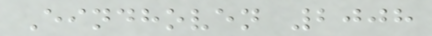Eindhoven 2008
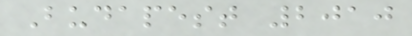Budapest 2010
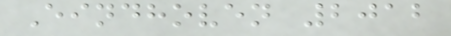Eindhoven 2012
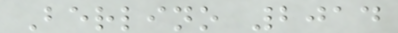Berlino 2014
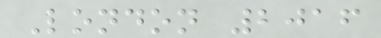London 2016
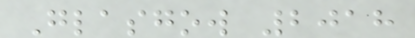Glasgow 2018
